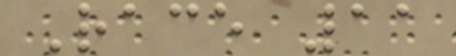Race 11
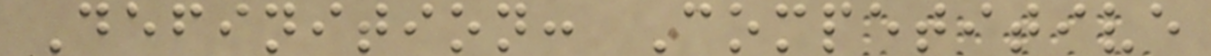Definition: Competitive
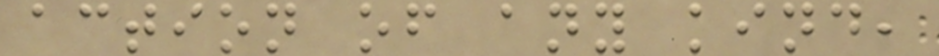action of any kind,
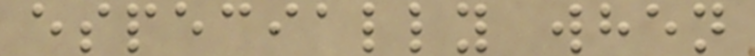especially when
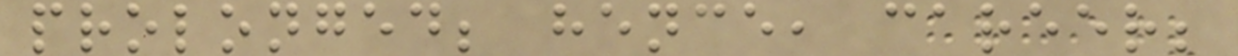prolonged; hence, career;
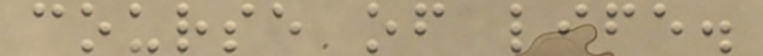course of life.
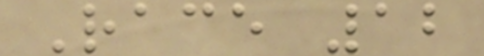Race 12
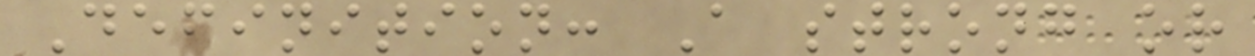Definition: A strong or
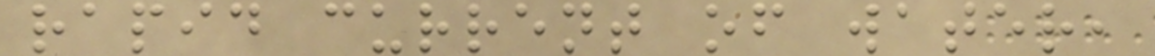rapid current of water,
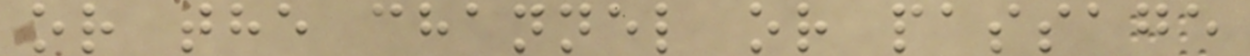or the channel or passage
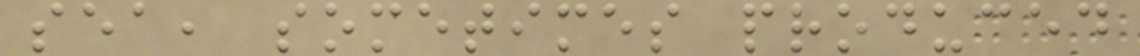sea, sometimes produced
